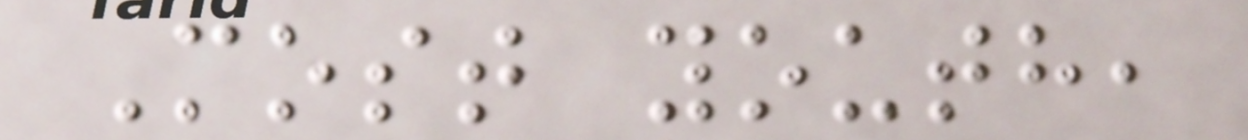Most youth,
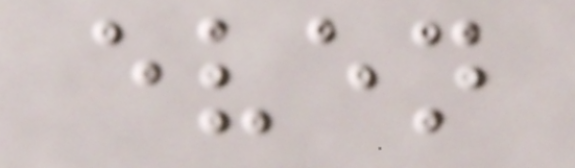even
